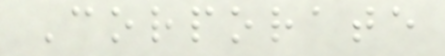Corporate
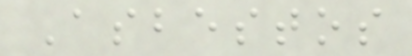Asbestos
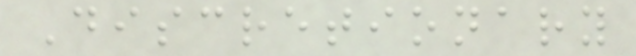Discretionary
